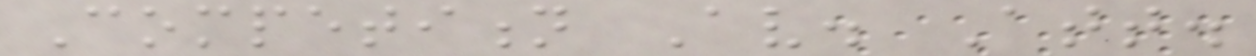Competition Av. Att.
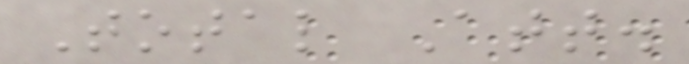Total Att.
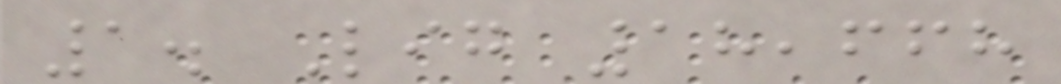1. Lig 18,668
